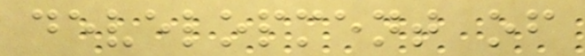development of
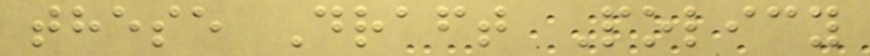these Draft Policy
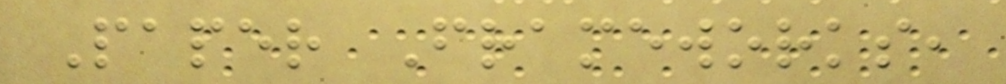Paper Frameworks,
